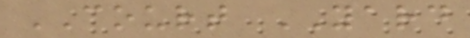COURT YARD
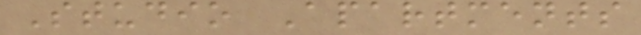Studio Apartments
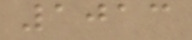1013
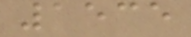1535
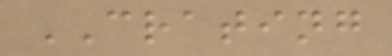CRATING
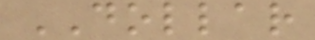DOLLAR
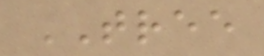TREE
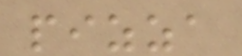pizza
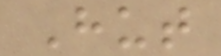Hut
